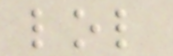lol
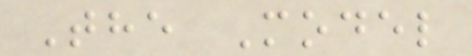The Model
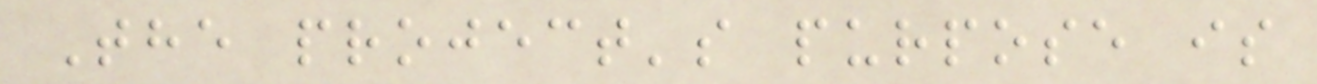The project's purpose is
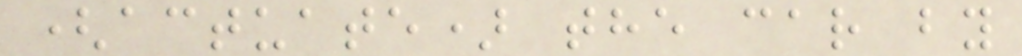(actuate) the car by
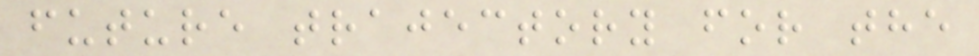future trajectory for the
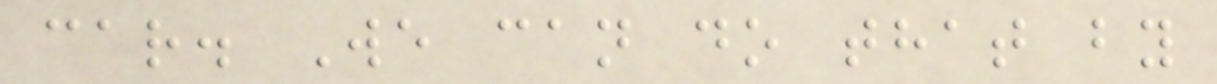car. We can do that by
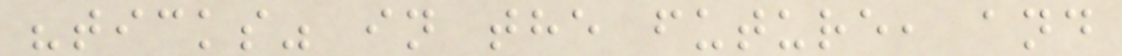"ticks" in the future, and
